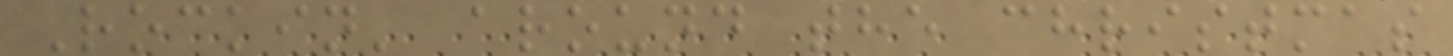Rockin' around the christmas
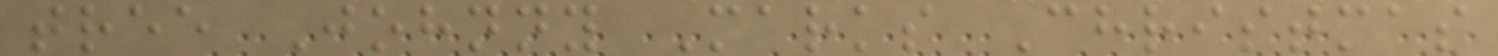tree Johnny Marks Christmas
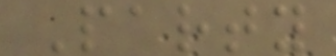Party
